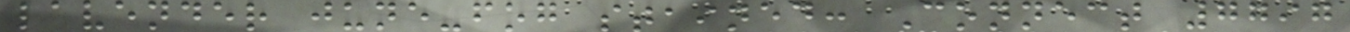lavender june-fog stained: Connect 7797
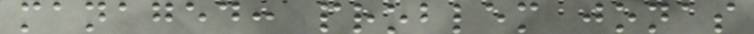managed: problem jonas
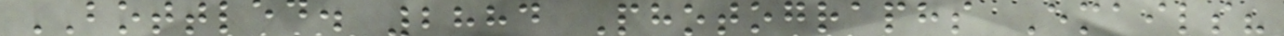BOTTLED. 2884 Photographs Emails?
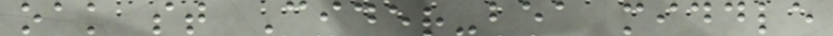oak st Cider-bea middle
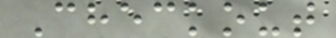Checkout
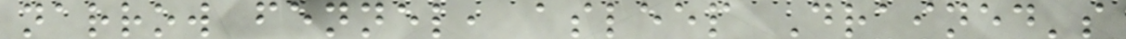narrow fennel, asleep Drained's
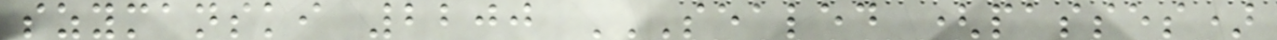szymanski 2200 SEALED (PASSES)
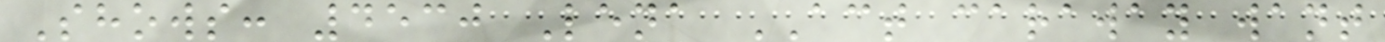Shows: 4530 Lena ACT caraway want
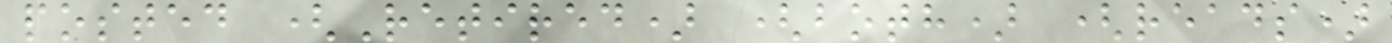posted (Retired) (both) (reads)
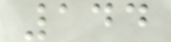144
